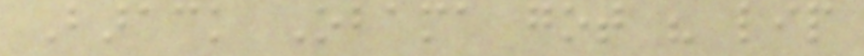Barack Obama got his lip
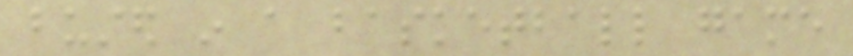busted in a basketball game
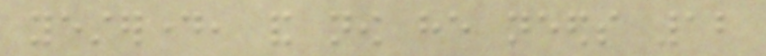yesterday, and now he needs 12
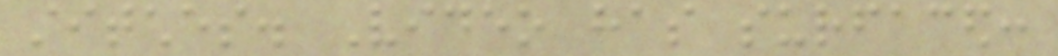stitches. Video has surfaced:
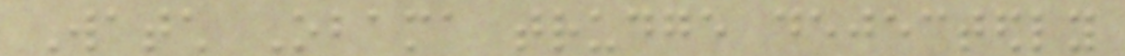Watch Obama trudge dejectedly
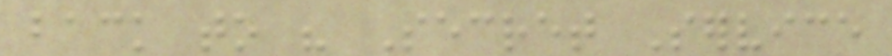back to his Secret Service
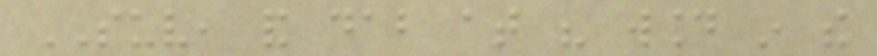SUV, and dab at his wound in the
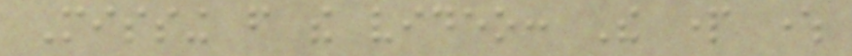Missing from the video: The part where
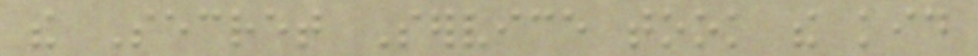the Secret Service took the kid
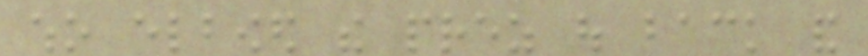who elbowed the prez out back and
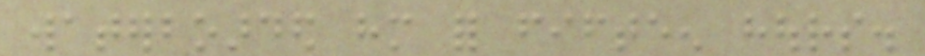waterboarded him for fifteen hours.
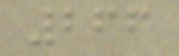266
